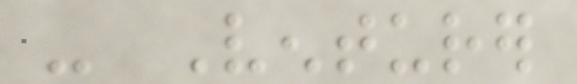- Venturer
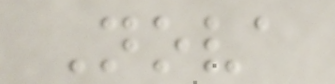Nova
